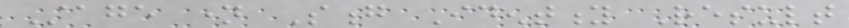Stage name Song Identity Result
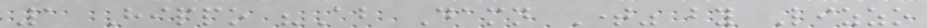1 Hippo "About Damn Time" by Lizzo
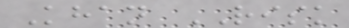Khan RISK
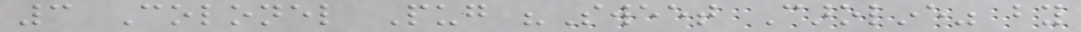3 Colonel Pug "Sweet Caroline" by
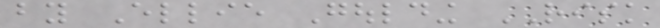by Ellie Goulding RISK
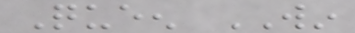Queen WIN
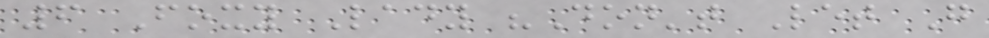6 Foxy Lady "Don't Let Go
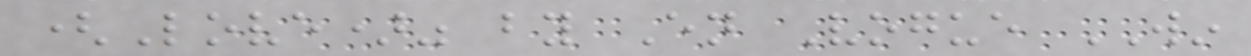(Love)" by En Vogue WIN
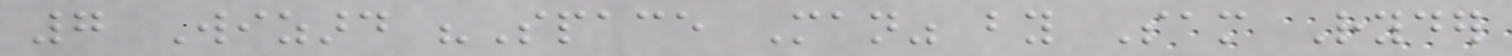7 Wizard "Space Man" by Sam Ryder
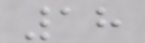18
